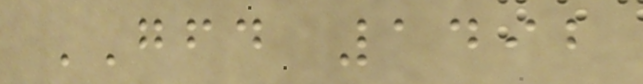GFD 1492
